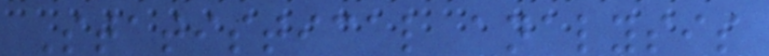Statistical analysis
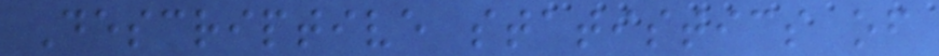Descriptive statistics of
